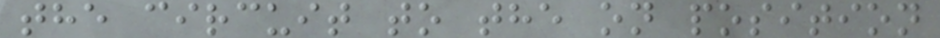the circuit to the on position
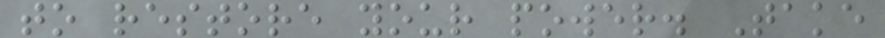to restore your power. Take
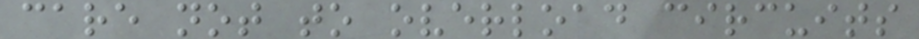care not to overload circuits
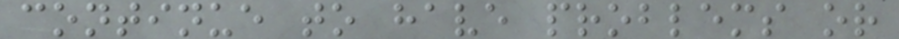continue to have problems or
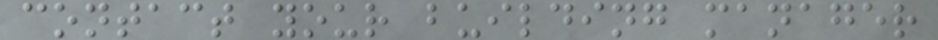contact your building manager
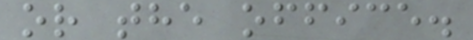or the office.
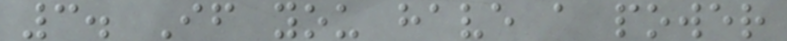3. If you have a power
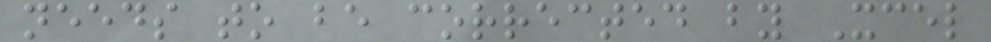needs to be corrected by Xcel
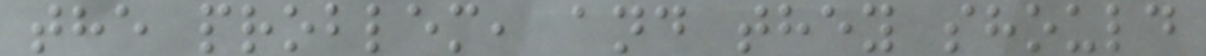the problem, and they should
